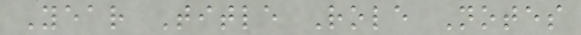Year Title Role Notes
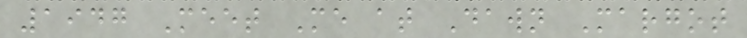1947 Meet Me at Dawn Margot
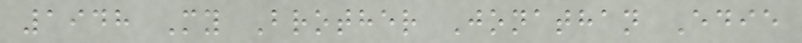1948 My Brother Jonathan Edie
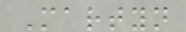Martyn
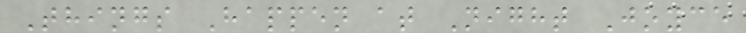Things Happen at Night Joyce
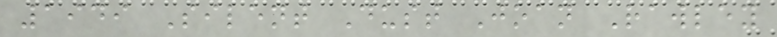1949 Silent Dust Joan Rawley
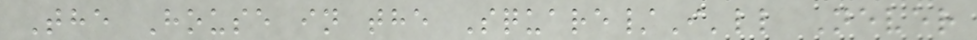The House in the Square/I'll Never
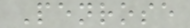Penrose
